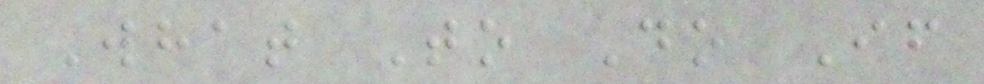What To Do If
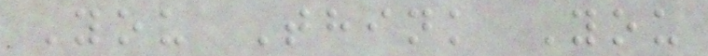You Think You
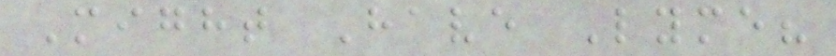Might Have Lyme?
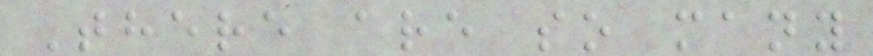There are so many
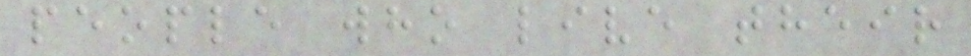people who live their
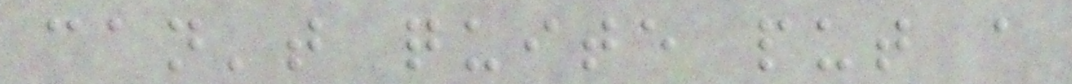can't quite put a
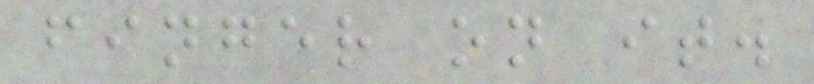finger on it.
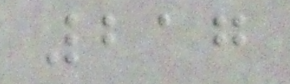217
